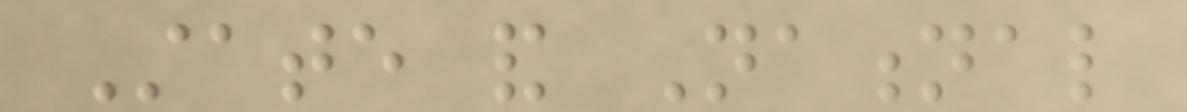State and National
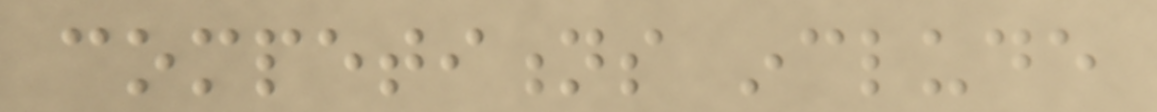competitions include
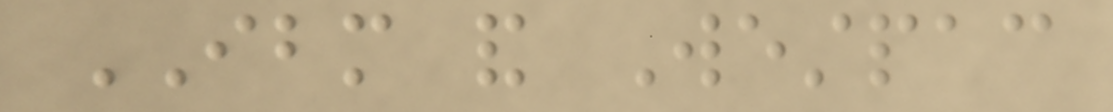IBM and Westpac
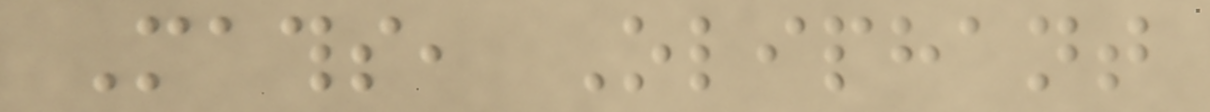Maths, Oliphant
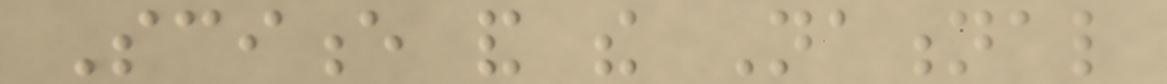Science and the National
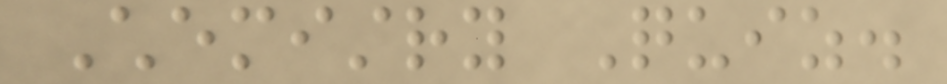Chemistry Quiz.
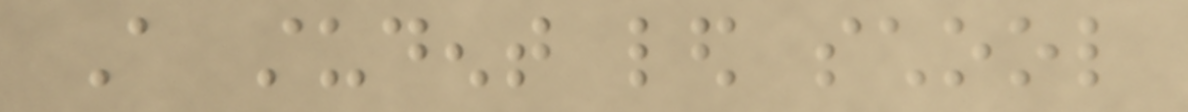A student led school
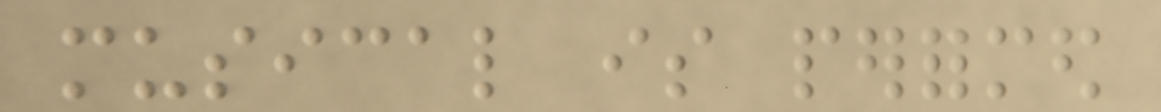musical is performed
